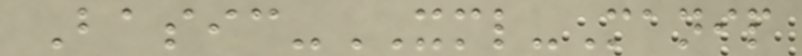Basic-XML-Manip
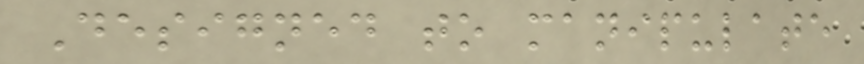Designed to manipulate
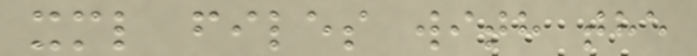xml files with the
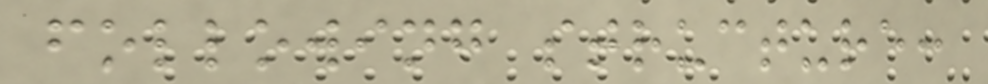following structure:
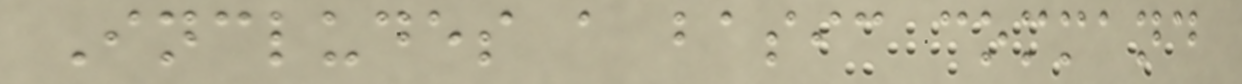Includes a basic command
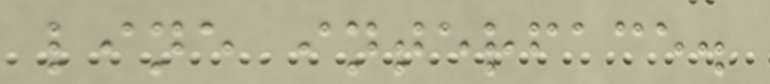line interface.
